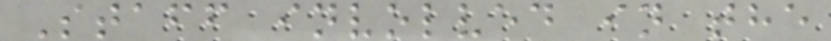Staff involved in the
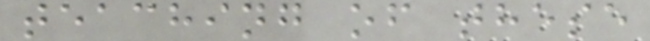teaching of these
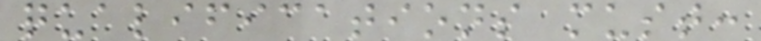qualifications must:
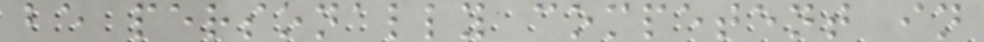be personally competent in
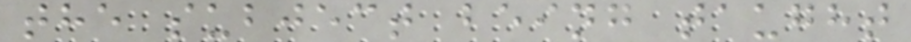the subject being taught
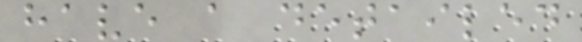have a detailed
